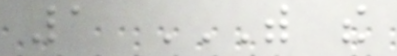1 WITH THE
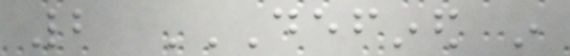2 DEFINED IN
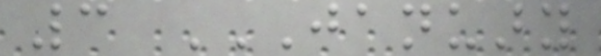3 JANUARY
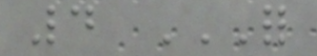4 FOR
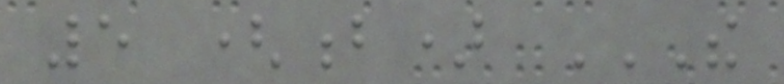5 (b) THE
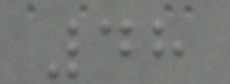48
